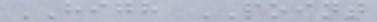HIGH POINT
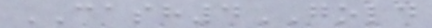CASH4GOLD
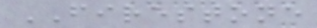FIRESTONE
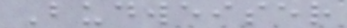Budweiser
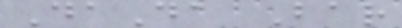DaDa Bar
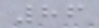86
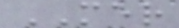MER
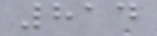814
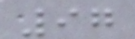97
